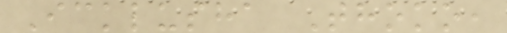Icklusha Thoko,
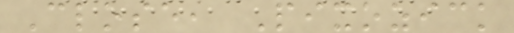Close, Pixozick
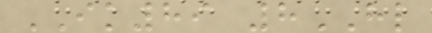IK89 8HL
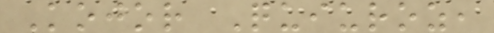Kojor Quiuroz,
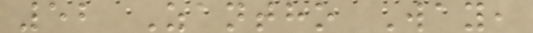52 Zantho Way,
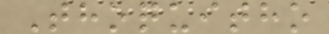Thoquitho
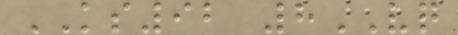KS92 8VQ
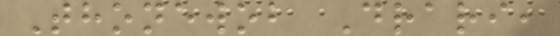Thonewob Drari,
